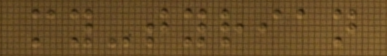my-tyrian
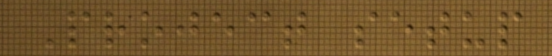Project setup
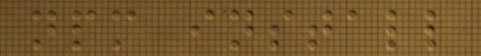npm install
